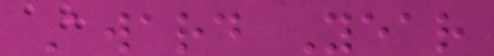Award Year
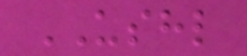USHL
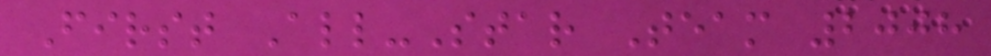First All-Star Team 2008
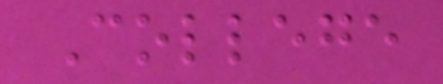College
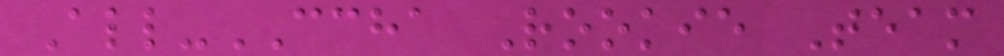All-CCHA Rookie Team
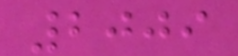2009
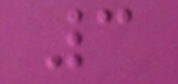3
